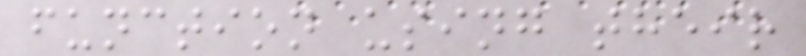function using their
